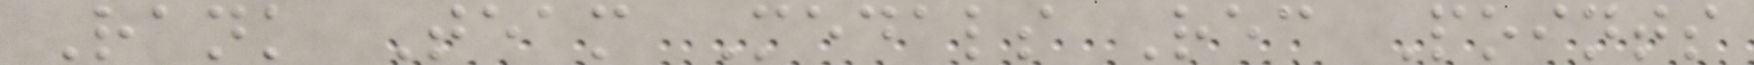Rank Team Medals Rec Points
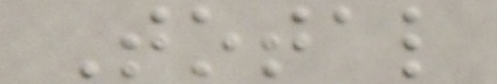Total
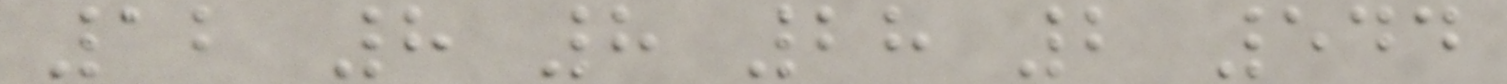12 8 8 28 2 544
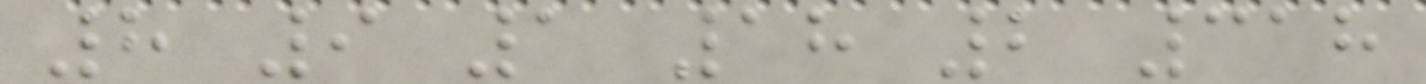8 9 1 18 2 318
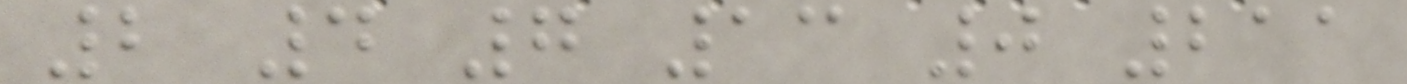2 4 7 13 0 211
